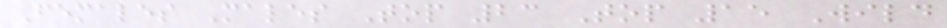Females Males Top 23 Top 15 Wild
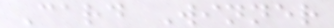Card Winner
